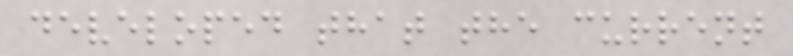developed that the current
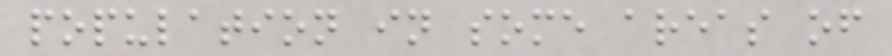population in some areas of
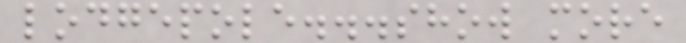lodgepole...show more
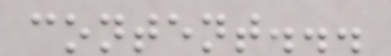content...
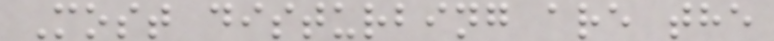Most disturbing are the
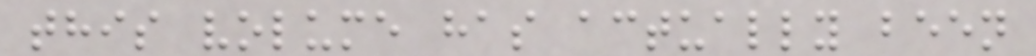this volume has actually been
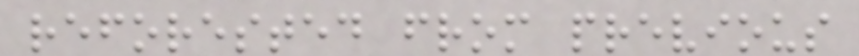reforested from previous
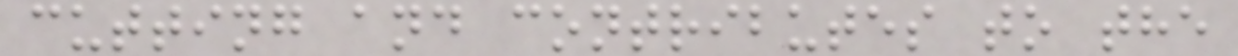cutting and contributes to the
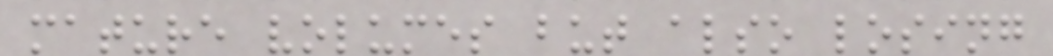mature volumes but also losing
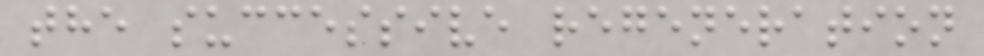the successive regeneration
